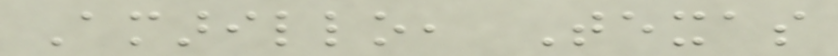Amarillo, Texas
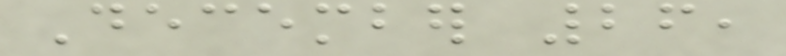December 26,
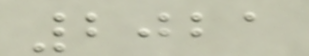2021
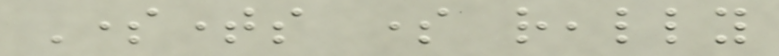Sometimes some really
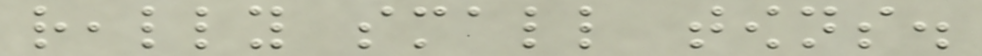really small towns.
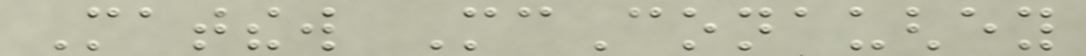Matthew McConaughey
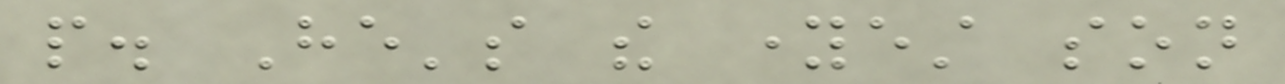people. He's the youngest son
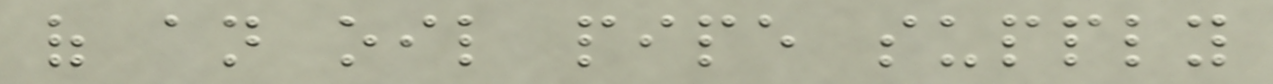of an oil pipe supply
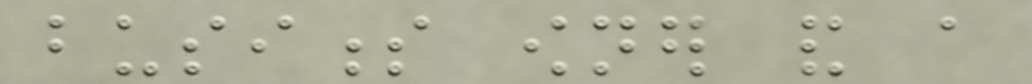business owner and a
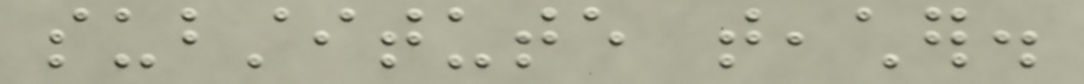substitute teacher.
